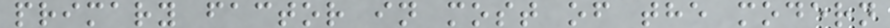primary factor in most of the modern
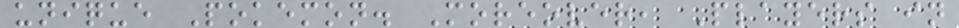unique Pokemon. Moreover, Players in
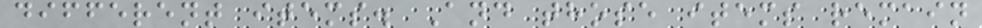different items. And those items remain
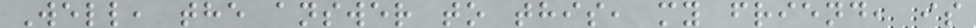Well, the answer to this, my friend, is
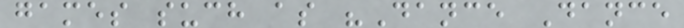games such as "Dance Dance
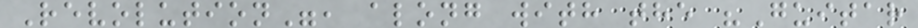Revolution", along with the "Guitar
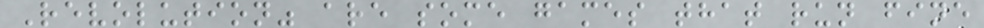Revolution" are some games that run fine
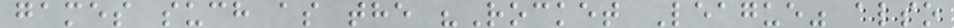games such as the "Rocket League" also
